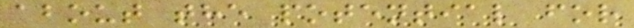about the potential for
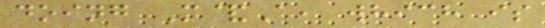doing M&A, which is
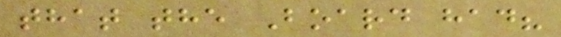that the Board had?
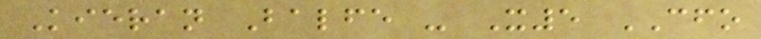Kieran Balfe - X5 CFO
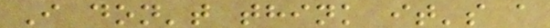I don't think it's a
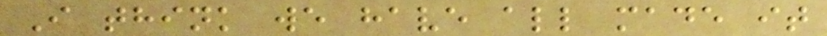I think we have all made it
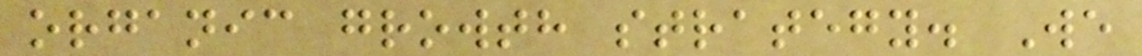organic growth strategy. We
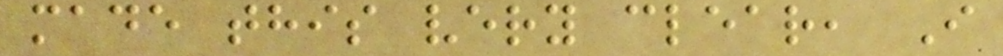made this very clear, I
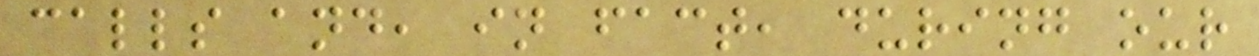calls and, in fact, during our
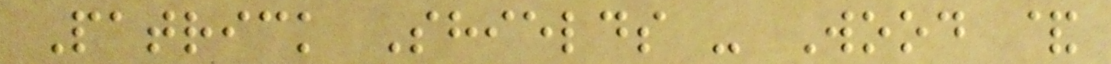Patrick Shields - Wood &
